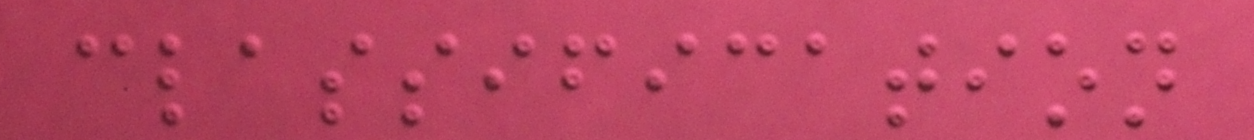classification
